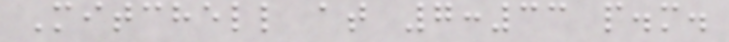Mitchell at 7:33 p.m.
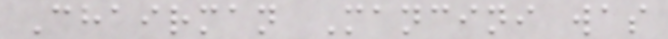Chairman Mancini was
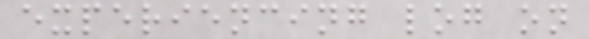experiencing log on
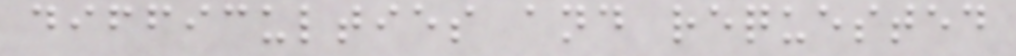difficulties and requested
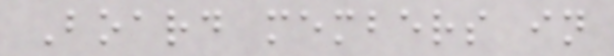Board members in
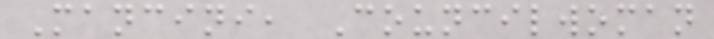Mancini, Councilwoman
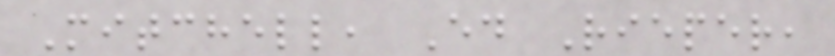Mitchell, Ed Rieper,
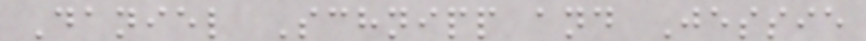Daniel Schnipp and Jessie
